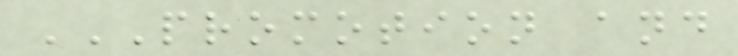PROMOTION AND
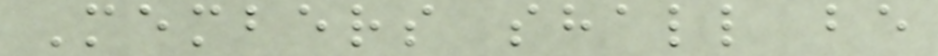Members shall be
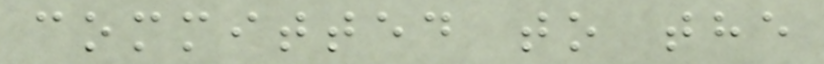committed to the
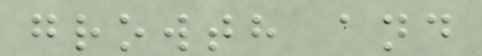growth and
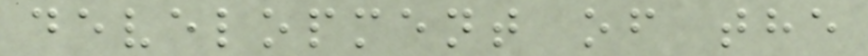development of the
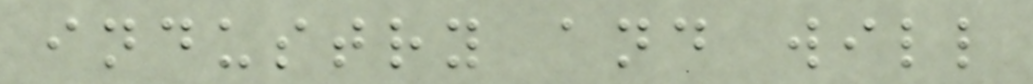industry and will
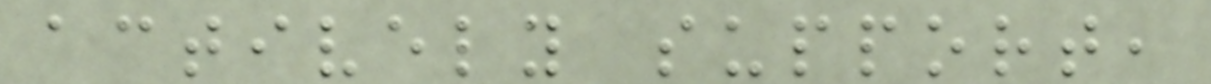actively support,
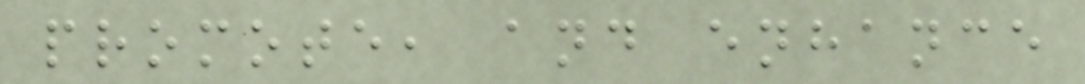promote, and enhance
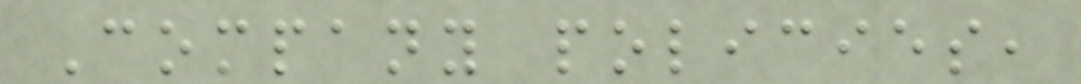Company policies,
